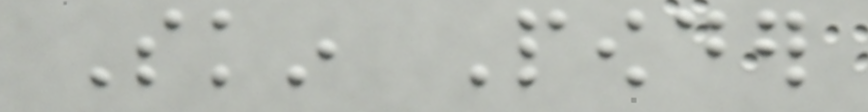Skin Powder
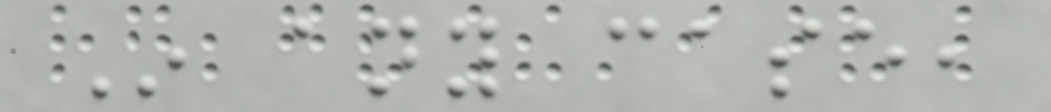In any case,
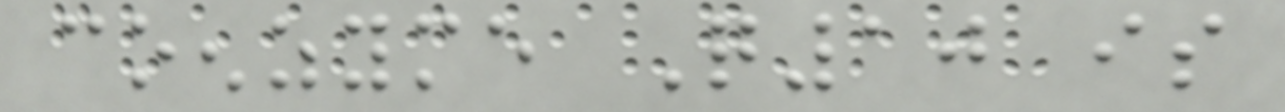coenzyme Q10 is
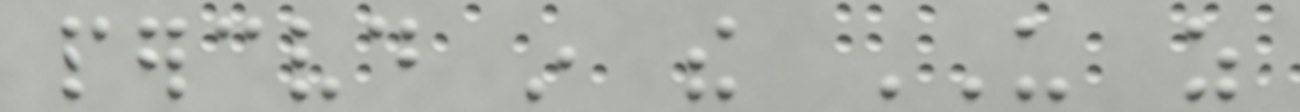perceived in the US as
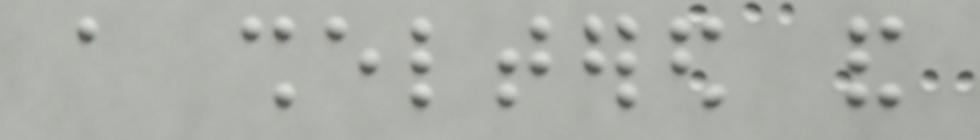a sheltered and
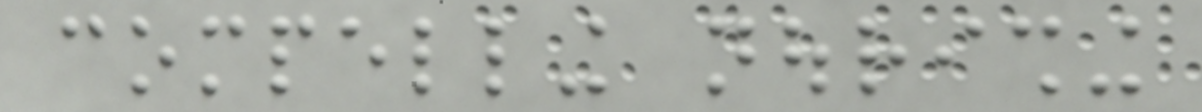compelling nourishing
